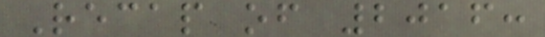Recap of 2016:
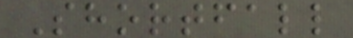Shortfall
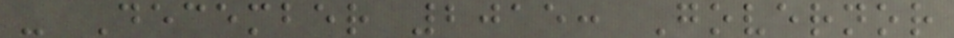- December 2015: Governor
